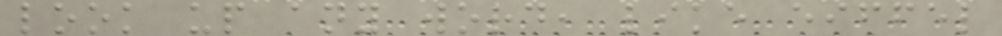look up any word, like eiffel
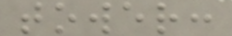tower:
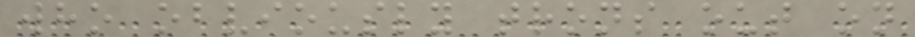who obviously trons out on
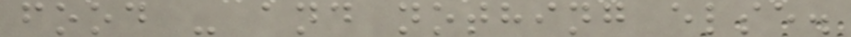food - and nothing else.
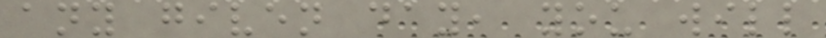any given day, you will
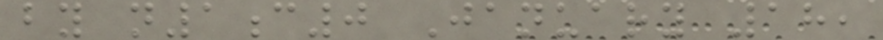by n1c0 January 18,
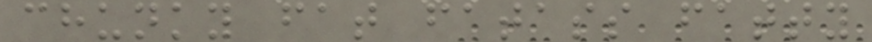chunky fat fatass fatty
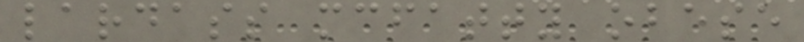lardass mcfatty obese
